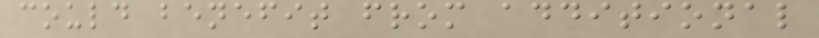could benefit from additional
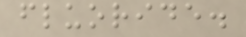fluoride.
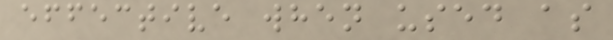effective when used as
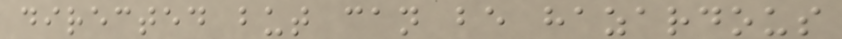directed but can be hazardous
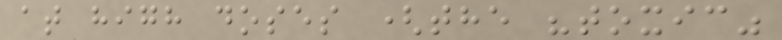at high doses (the "toxic"
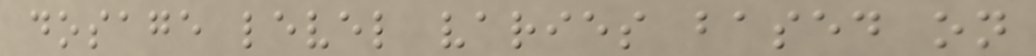dosage level varies based on
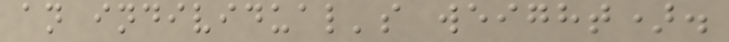an individual's weight).
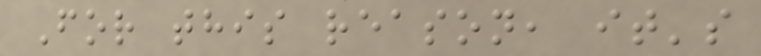For this reason, it's
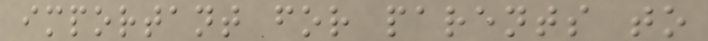important for parents to
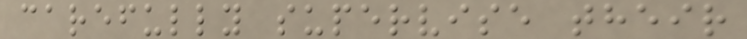carefully supervise their
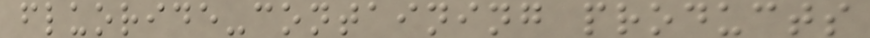fluoride-containing products
